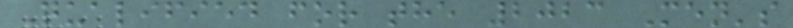Qualified for the 2023 Men's
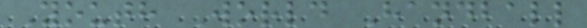Youth World Handball
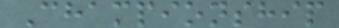Championship
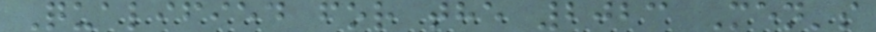Qualified for the 2023 Men's
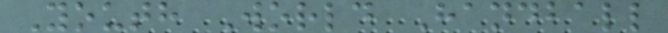Youth World Handball
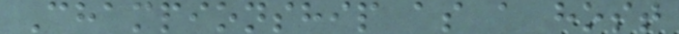Championship as a host
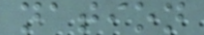nation
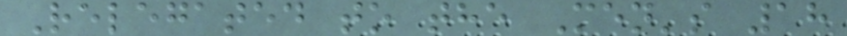Relegated to the Men's 18
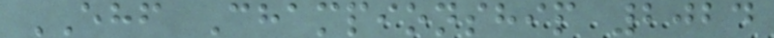EHF Championship 2024
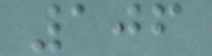106
